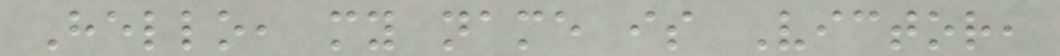Hello, my name is Victor,
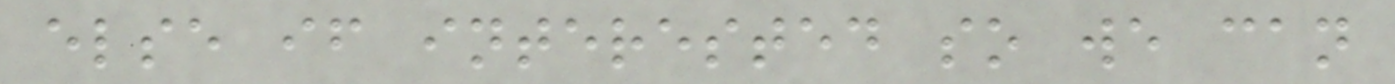else if interested so we can
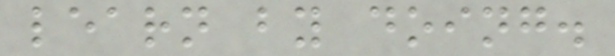learn by doing.
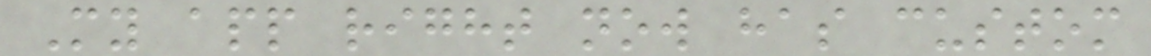My app right now has custom
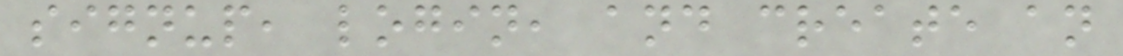signup, login, and create an
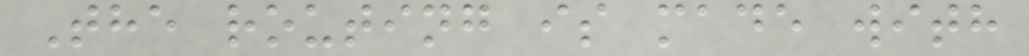The routing is made with
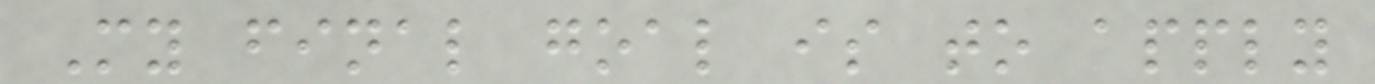My final goal is to apply
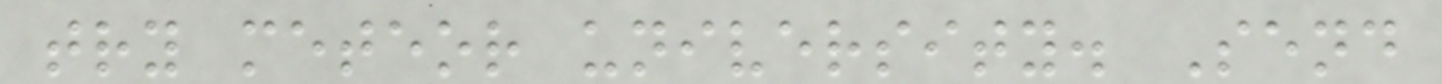try meteor university. Send
